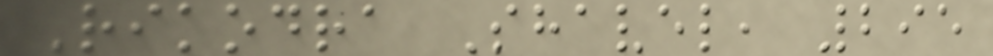Rikodra Shavel, 295
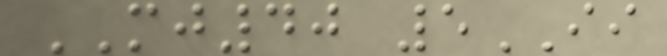MJ40 5II
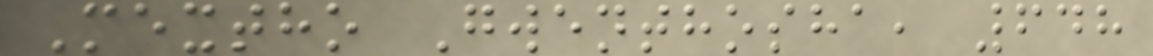Mextho Gwenthosha, 648
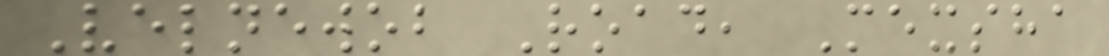Velnewob Road, Mexsha
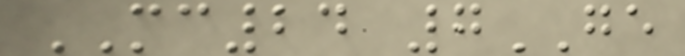MC24 7GE
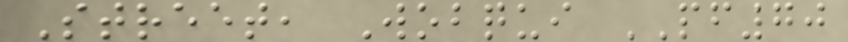Street, Wobqui PF70
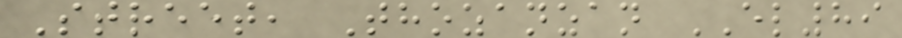Street, Thozanzan EL89
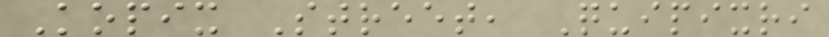Kopix Street, Quipixri
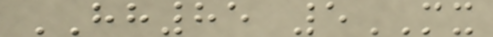HH85 5MX
